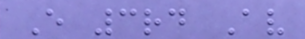E 3rd Av
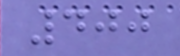400
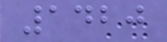1420
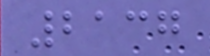2137
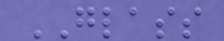GLASS
